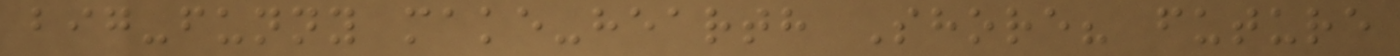big-funny make-hearth Shore? future
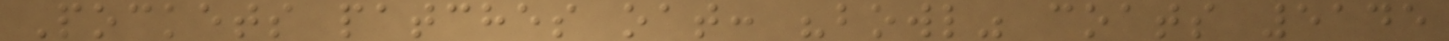Pockets patches oat: "bowl" coats 5145
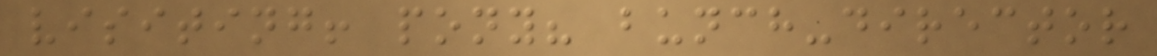visiting! pony? bunch-director
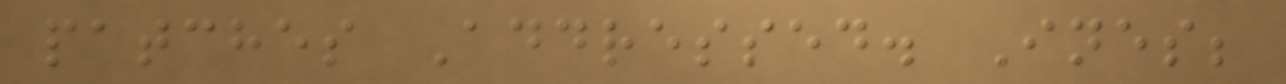patches Addressed. Ines;
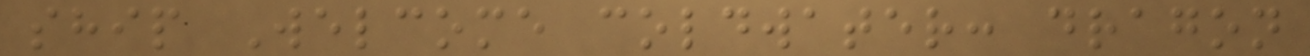ship Welcome coldwater: dragon
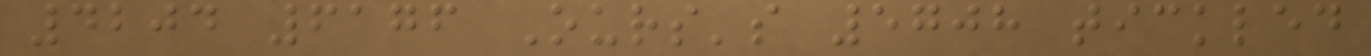4204 6176 Ours's 5708 tickled
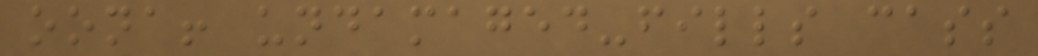oona! undamaged-fills cass
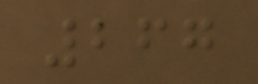267
